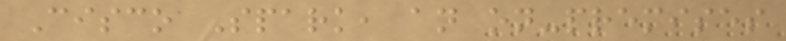Cisco Spark, an on-premises
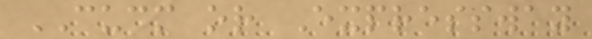CUCM or Expressway
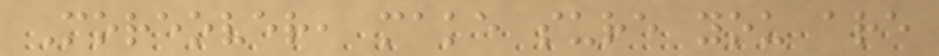Moreover, make sure you are
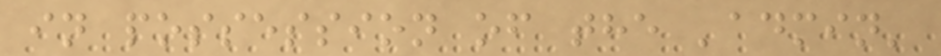in possession of the 'admin'
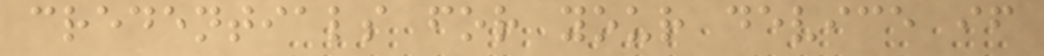credentials for your device if
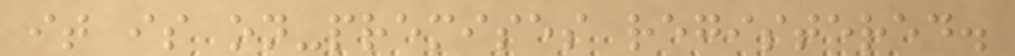it is on-premises registered.
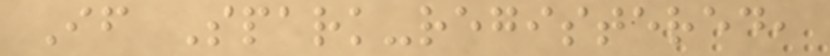If Spark-registered,
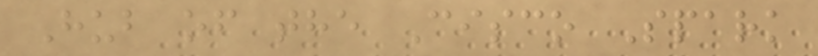Hub of the Cisco Spark
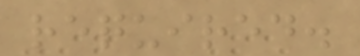required.
